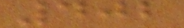402
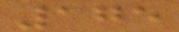175
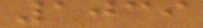1039
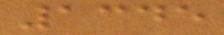1345
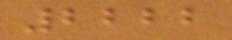2222
